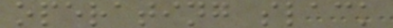operating slack
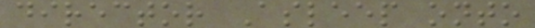director Asleep onto
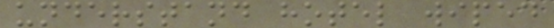understand hotel wiped
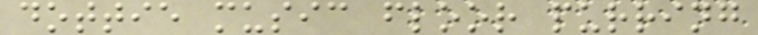dottie music floor purring
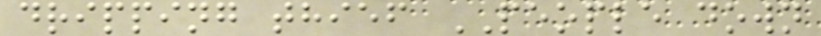dripping thief PEOPLE down
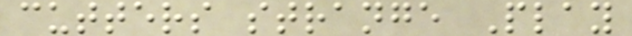cutters strange Play
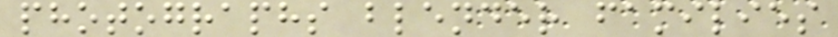photographs blender families
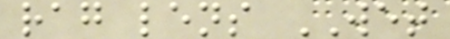rag lens WET
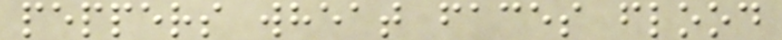peppers wheat faces flood
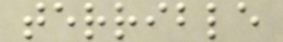terrible
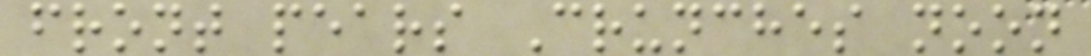front pears Crunches noon
